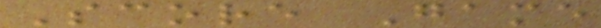Score Game
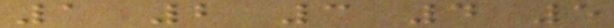1 2 3 4 5
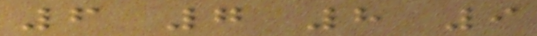6 7 8 9
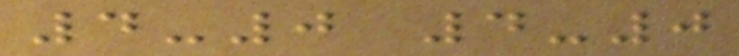4-0 4-0
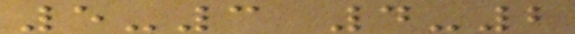5-3 4-2
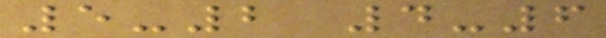5-2 4-6
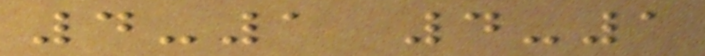4-1 4-1
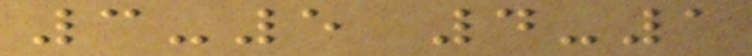3-5 4-1
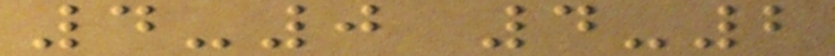4-0 4-2
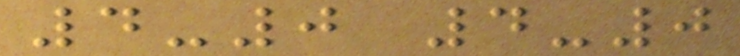4-0 4-0
